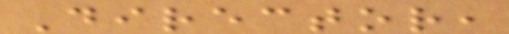Director,
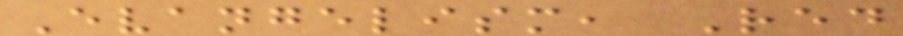Evangelism, Red
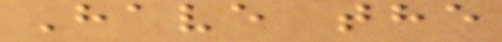Have the
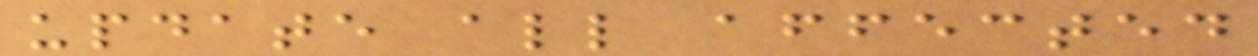update all affected
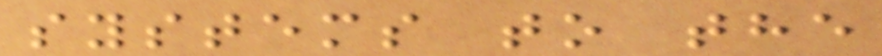systems to the
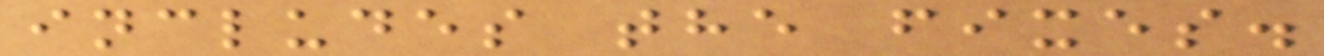includes the fixes.
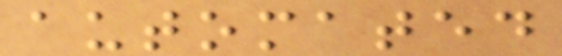automated
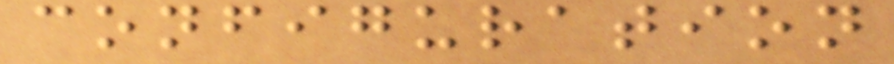configuration
